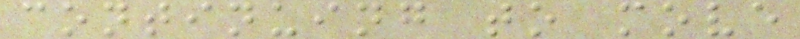continuing to move
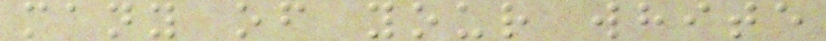many of your white
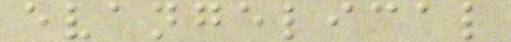evangelical
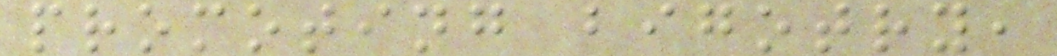promoting bigotry,
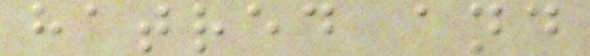hatred and
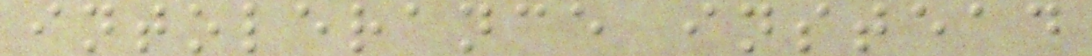intolerance instead
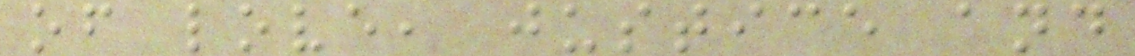of love, justice and
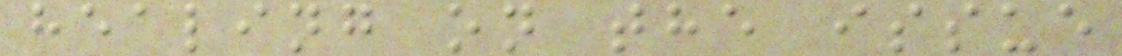healing on the issue
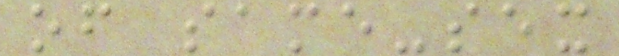of same-sex
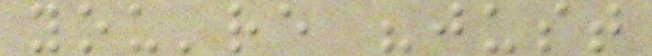you're "just
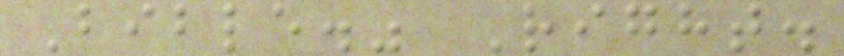Bible." Right.
